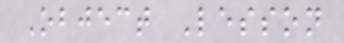Object Lesson
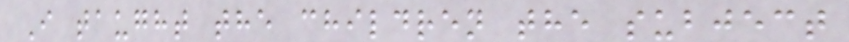I taught the children the subject
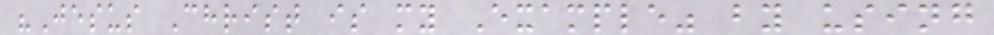"Jesus Christ is my Example" by using
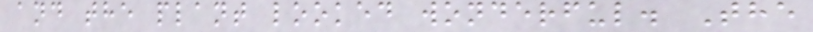and the plant looked wonderful. The
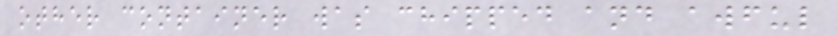other container was chipped and awful
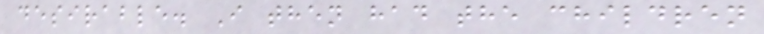desirable. I then had the children
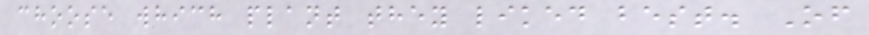choose which plant they liked best. Of
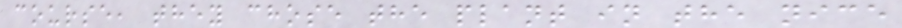course, they chose the plant in the nice
